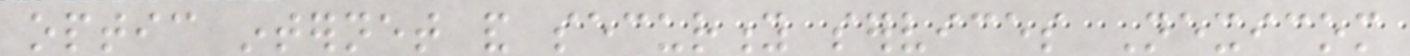optic internet and security services Nexicom
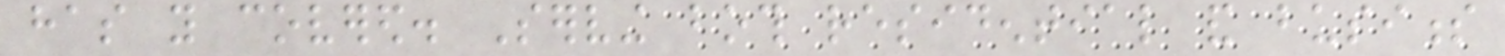has you covered. Serving both residential and business
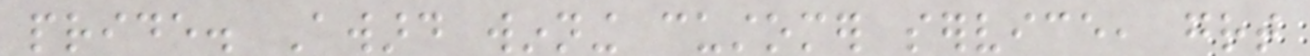pride. Award winning customer service, great
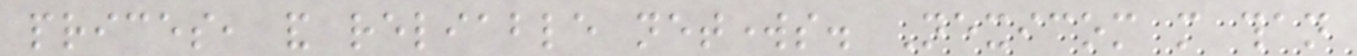prices, and reliable networks. Nexicom more than
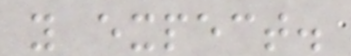you expect.
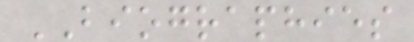BIOGRAPHIES
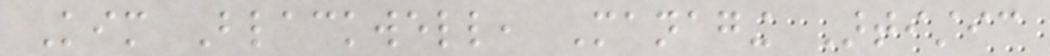Kim Blackwell, Managing Artistic
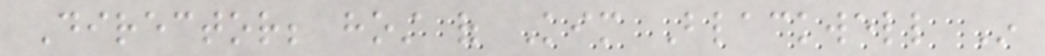Director; host of Kim Blackwell In
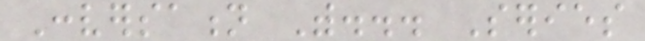Conversation With... Series
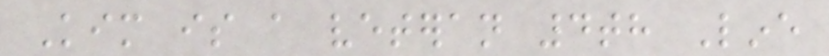Kim is a veteran 4th Line
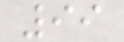99
